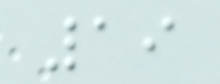19
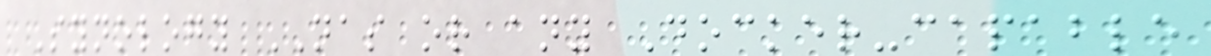Synology NAS or any Docker-capable
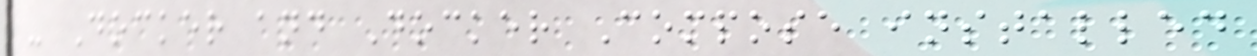- Docker and Docker Compose installed
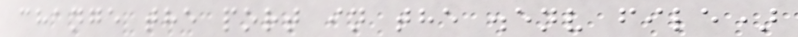change the port in the .env file)
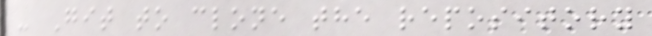- Git to clone the repository
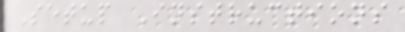Setup Instructions
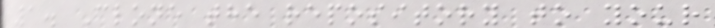1. Clone the repository to your
